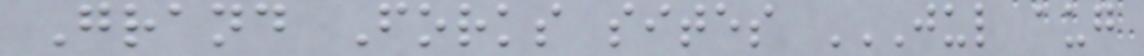Grand Forks sites JUL AUG
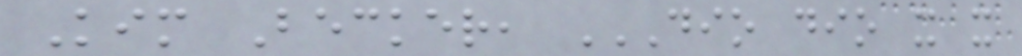Kim Becker, DIO DIO X X
